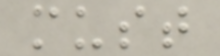must
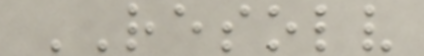RESOLV
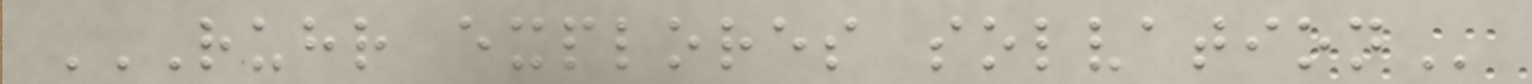RUHR EXPLORES SOLVATION
